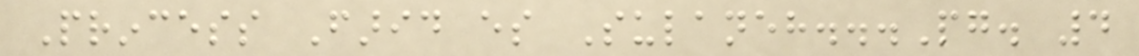Princess Farid es Sulaneh...Pg. 4
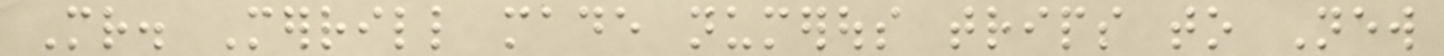Mr. Merrill made numerous trips to New
